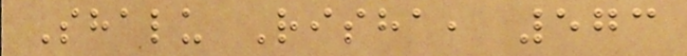Shalu Risha, 573
